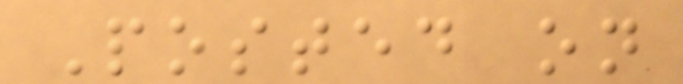Posted on
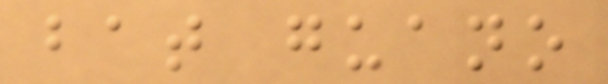bat guano
